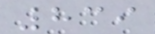839
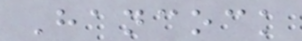Hancock
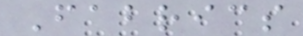Fabrics
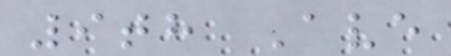9th Ave
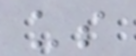us
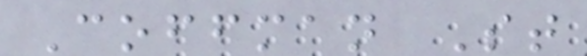Coffman St
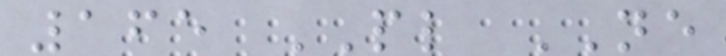165 PL NE
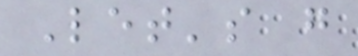Let's g
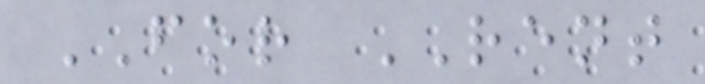FOR RENT
